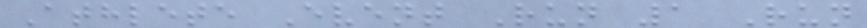Athlete Event Run 1 Run
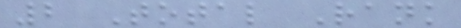2 Total Rank
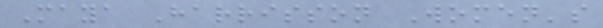Maya Harrisson Women's
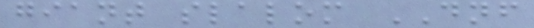giant slalom DNF
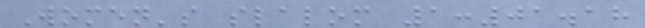Women's slalom 1:01.18
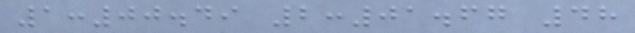1:00.49 2:01.67 48
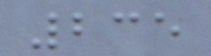235
